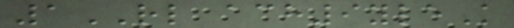1RL ach9yleK
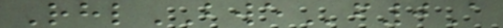RhlBWEf0A
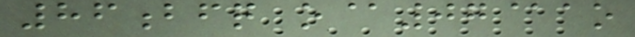86bfq o@07@ao
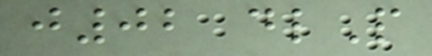j02 dlP
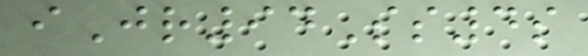iJr94Ss4s
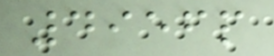4956p
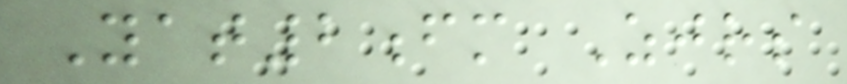Yat2fm Zjrs
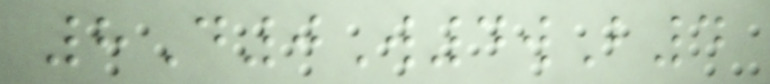8D0W4wB4
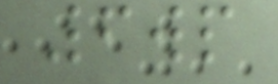6wp
